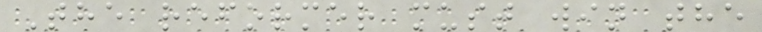The reformer must win the
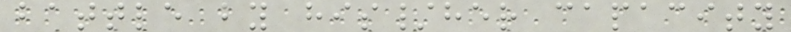battle by his/her capacity
